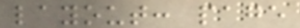layout: page
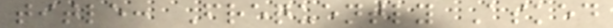title: Frequently Asked
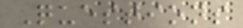Questions
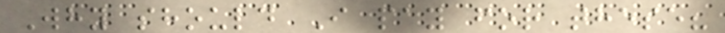Why should I pay for these?
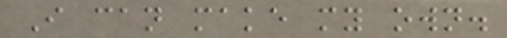I can make my own.
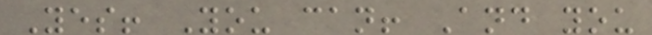Yes! You can! And you
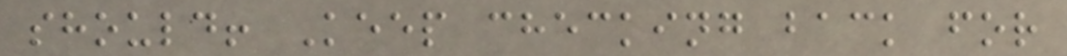should! Keep checking back for
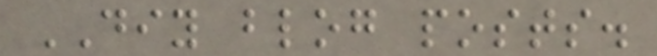DIY blog posts.
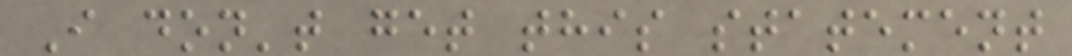I don't get this statement
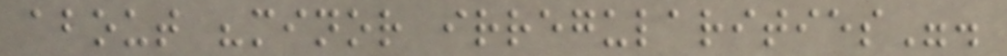about "minor irregularities".
